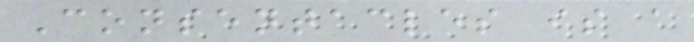Consentacles is a
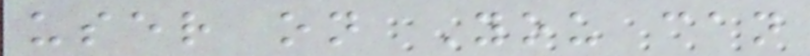user on You can
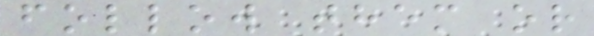follow them or
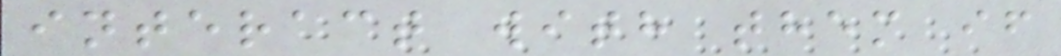interact with them if
